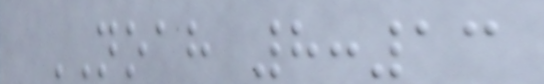NOAH 8:13
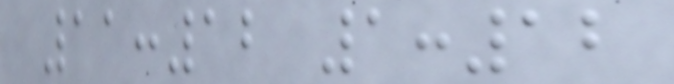11:12 1:12
